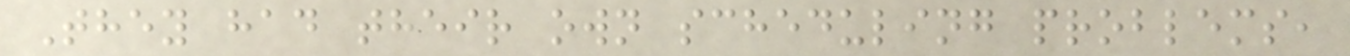They had their own scheduling problems,
